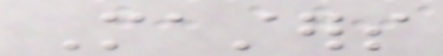Masters
